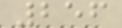256
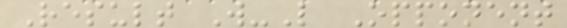Result W-L Opponent
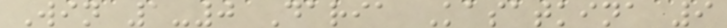Win 1-0 Daria Kasatkina 9
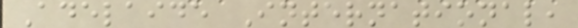Adelaide International,
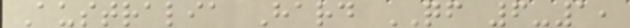Australia Hard QF 6-1,
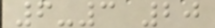6-3 20
